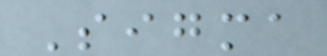Sigma
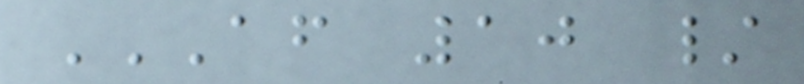AF 10 /
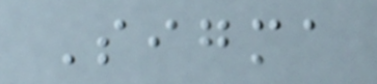Sigma
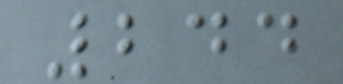244
